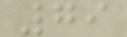79
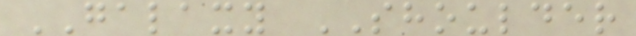GALAXY SHOULDER
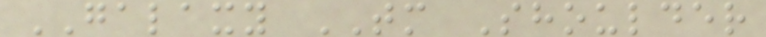GALAXY TM Shoulder
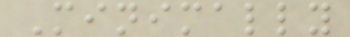Minimally
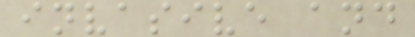invasive and
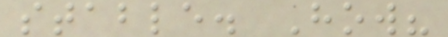stable. How?
